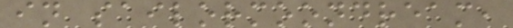in sailormoondream,
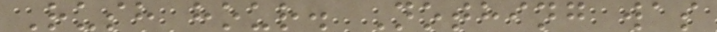Rush hour. Nothing was
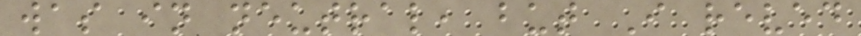was in neutral, but I reved
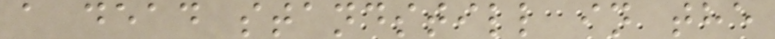a dead standstill in the
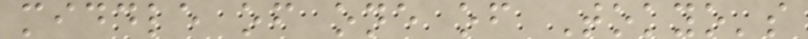middle of one of Tokyo's
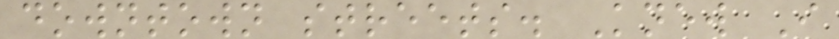downtown streets. Knew I
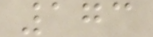173
